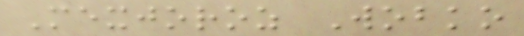Mexjoroz Wobko
